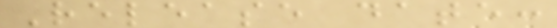Release date:
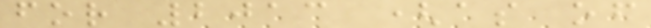for 2013 (as of
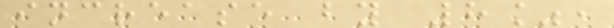increase by 8%,
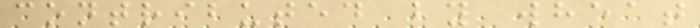contributed by wheat
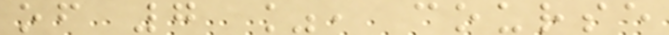of 7 %, course
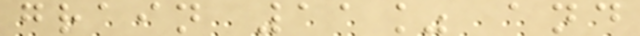grain 11% and
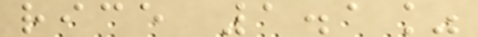rice 1.1%
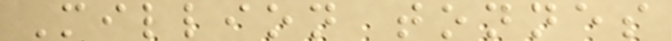Million tonnes
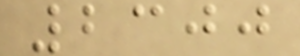2300
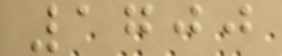1700
